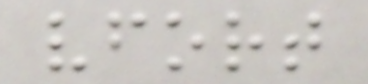vfort
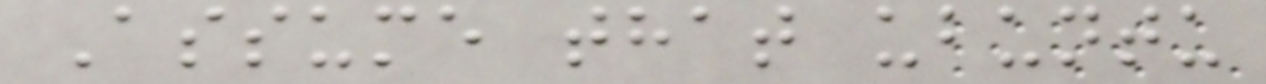Assume that ubuntu
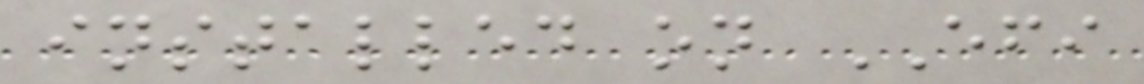installed on EFI
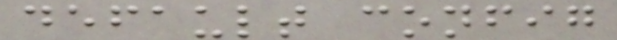default config
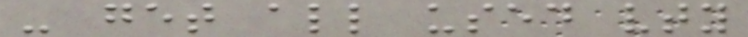- get all used vty
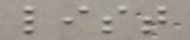list
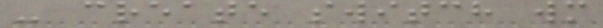- create switch wm
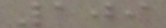109
